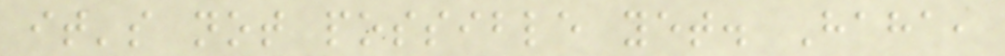it's not possible yet. Haha,
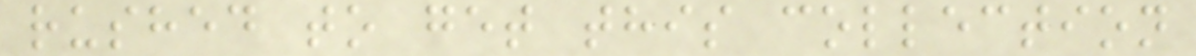rushed to get this collection
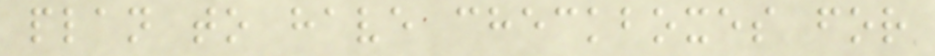plan to have checkboxes for
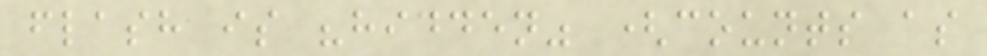flash is "hidden" (counts as
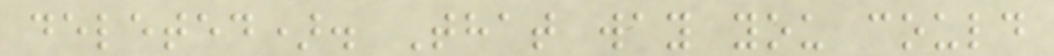deleted). That way you could
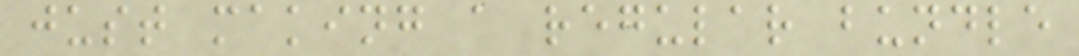just making a regular bundle
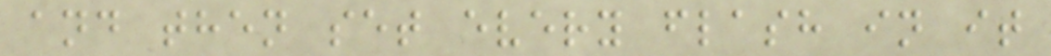and then set every flash in it
